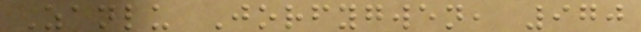Zanlu Jorfygwen, 970
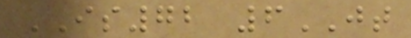IS72 6JT
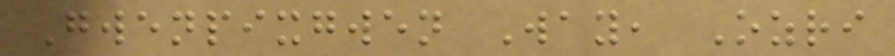Gwenpixgwen Way, Ozri
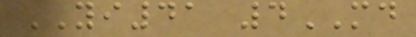YI41 4MD
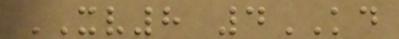XV8 4KD
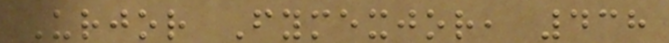Urjor Fymexjor, 438
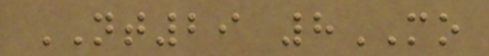NT29 8MO
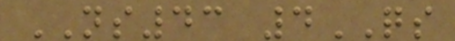NS43 4QS
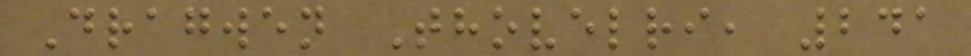Dragwen Thovelri, 241
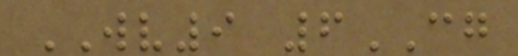WV9 6CG
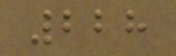228
